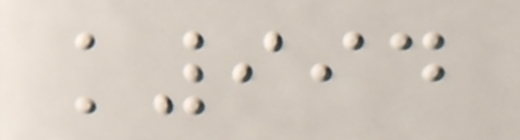k994
